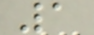1
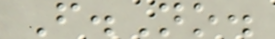F.No.
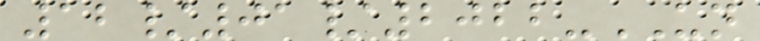12/01/2022-UN
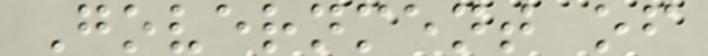Government of
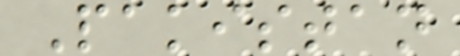Pakistan
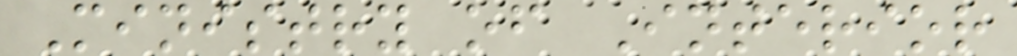Ministry of Interior
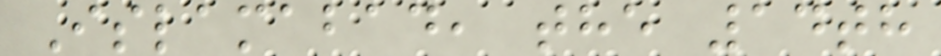Islamabad, the 14th
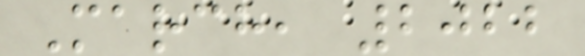March, 2022
